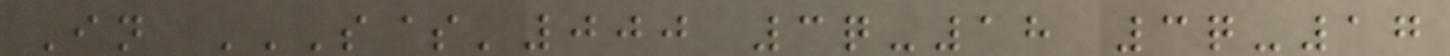In S$'000 3Q-18 3Q-17
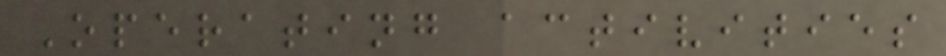Operating activities
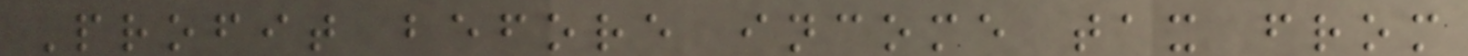Profit before income tax from
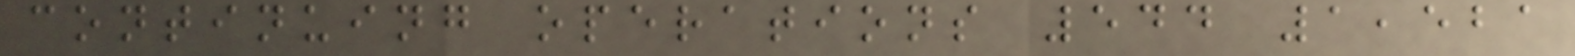continuing operations 544 1,521
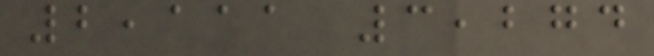2,111 3,274
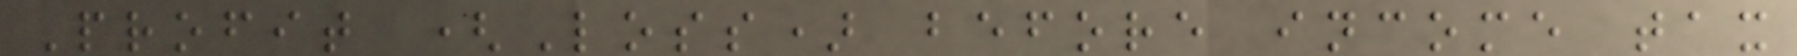Profit (Loss) before income tax
